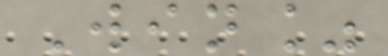Win%
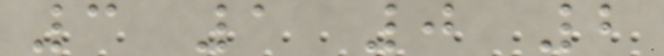3 1 0 2
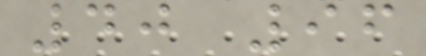40 96
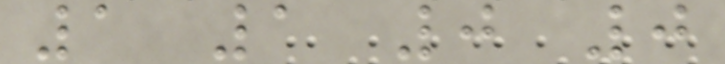1 1 0 0
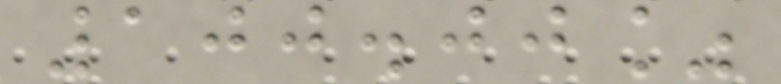100.00%
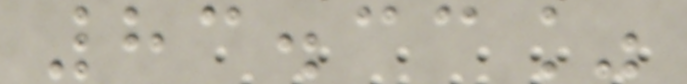83.33%
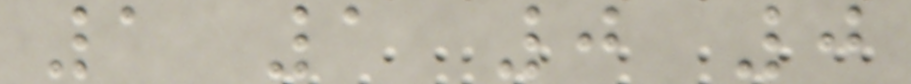1 1 0 0
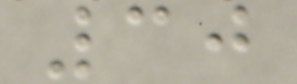30
